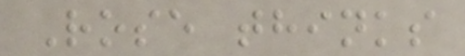Rose thinks
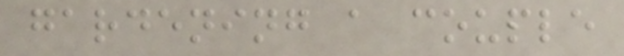gardening a couple
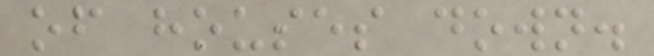of houses down.
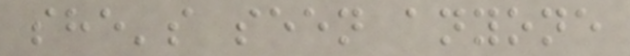she's seen anyone
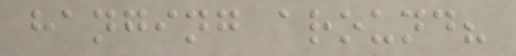hanging around?
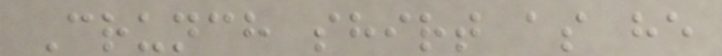Crunch shirt as he
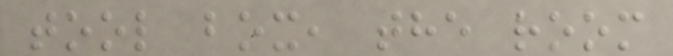tool box, the room
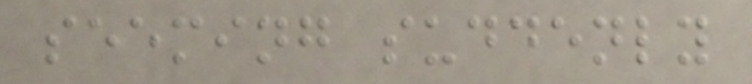seeming suddenly
